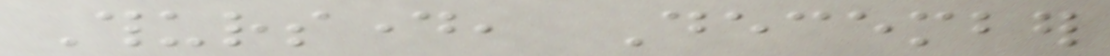Thursday, December
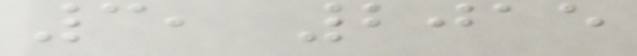3, 2015
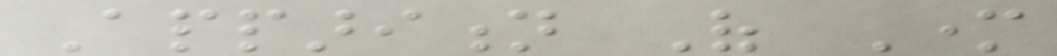Apparition Of Mother
